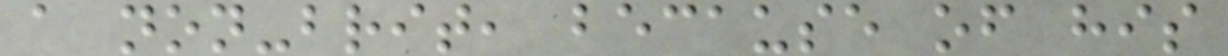a non-brit, because of his
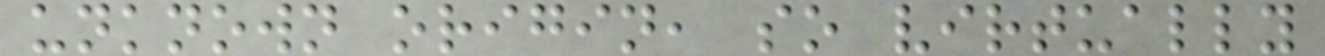unknown origin, so virtually
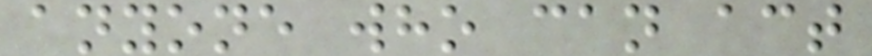anyone who can act
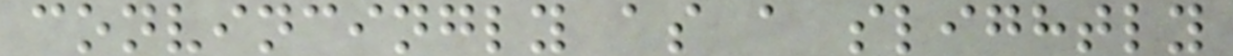convincingly as a slightly
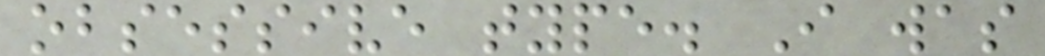obsessive type. I was
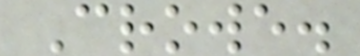Crowe.
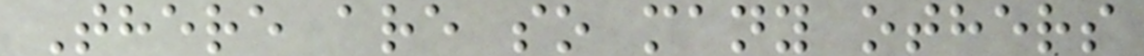There are so many others
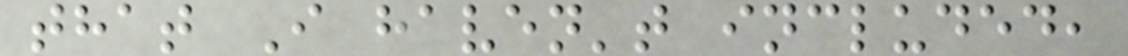that I haven't included,
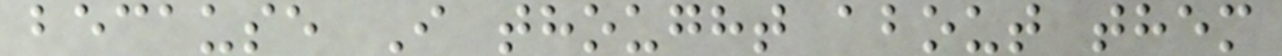because I thought about them
